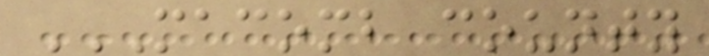MACOMB COUNTY
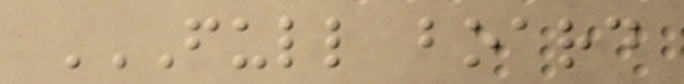FULL BOARD
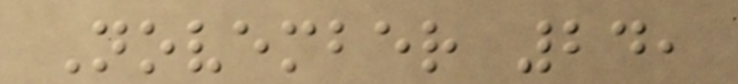November 24,
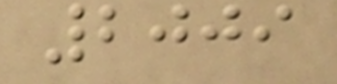2009
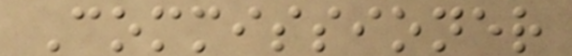Commissioner
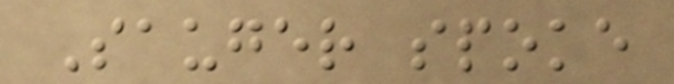Sauger spoke
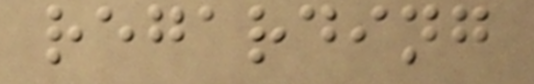regarding
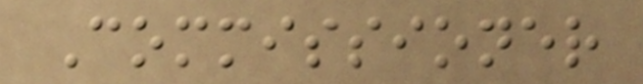Commissioner
